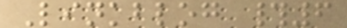Linkblog #6
